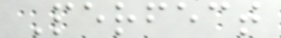Perfect
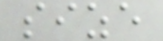size
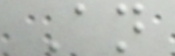An
